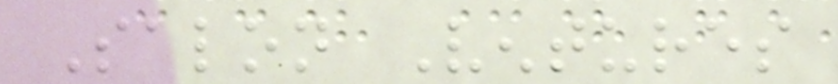Salon Ventures
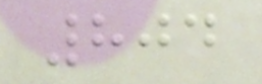804
